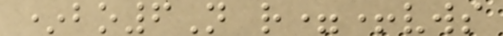*bo6N r=+vws
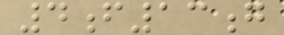4f13g
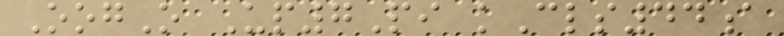OogO Up7Pi kCls44a
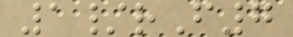1/rF7
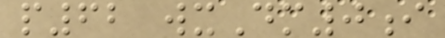p62 wxDm0i
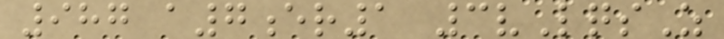987 a7er1 3vLqsZ
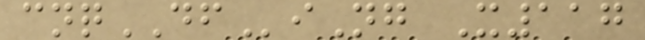cnqDFiNg X117
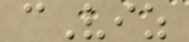cViz
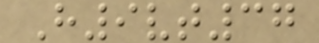H9vt37
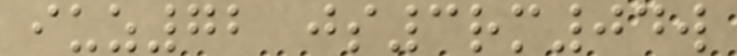iuz72 js3rm04w
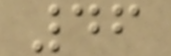46
